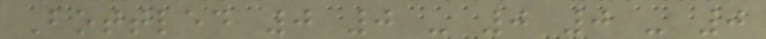Bottled 0 0 - 0 0 - 0
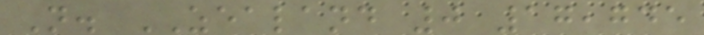N. ZEALAND 0 17,745
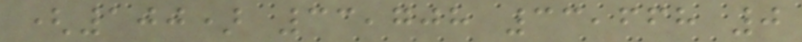(100) 33,708 33,668 0
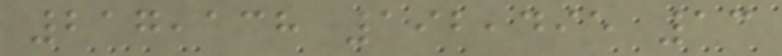217,138 192,495 13
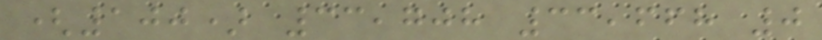(100) 33,708 33,668 0
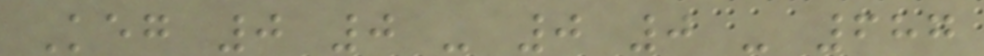Keg 0 0 - 0 0 - 687
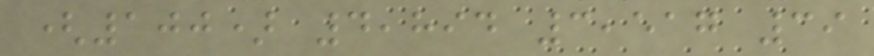(100) 4,894 3,517 39
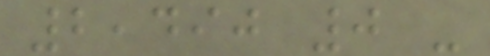2,490 0 -
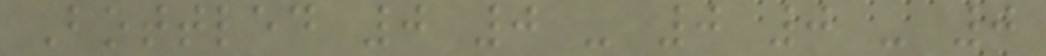Bottled 0 0 - 0 0 - 0
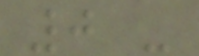0 -
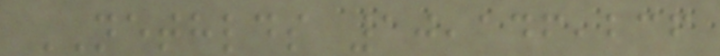NETHLDS 10,146,236
